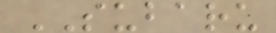SUBARU
